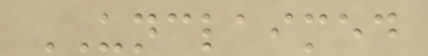UNCLAIMED
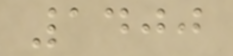1400
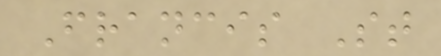Francis St
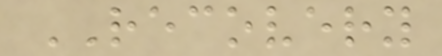RECOVERY
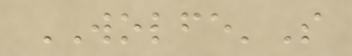WOLFE'S
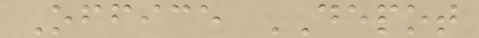Office DEPOT
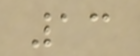13
